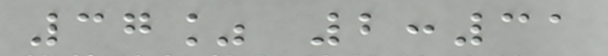37% 2:31
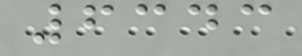6343
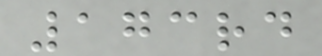173rd
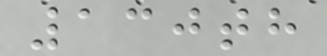130th
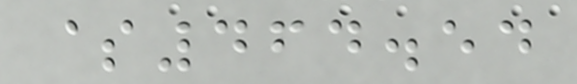$464.54
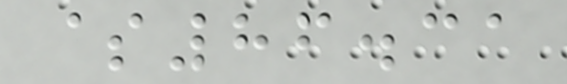$86.31
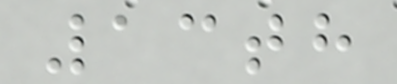13th
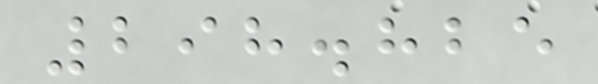298.825
